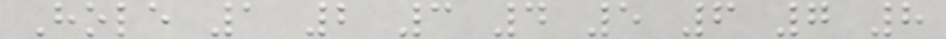Hole 1 2 3 4 5 6 7 8
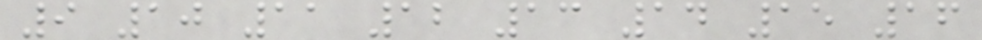9 10 11 12 13 14 15 16
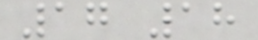17 18
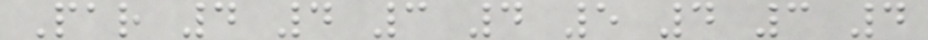Par 4 4 3 4 5 4 3 4
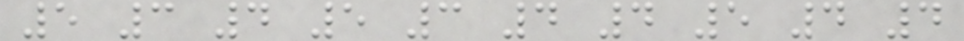5 3 4 5 3 4 4 5 4 4
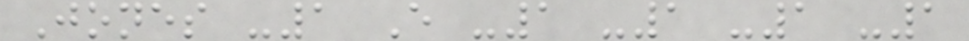Jones -1 E -1 -1 -1 -1
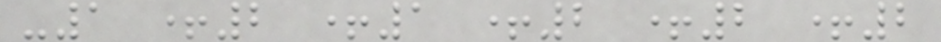-1 +2 +1 +2 +2 +2
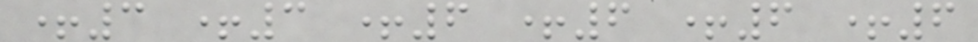+3 +3 +6 +6 +6 +6
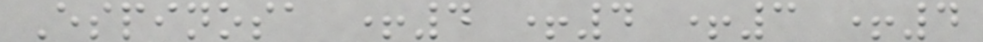Espinosa +4 +4 +3 +4
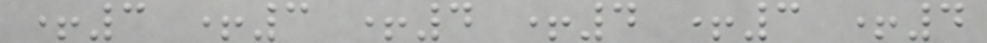+3 +3 +4 +4 +3 +4
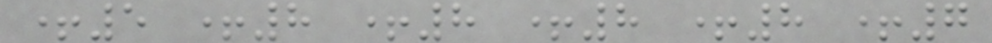+5 +8 +8 +8 +8 +7
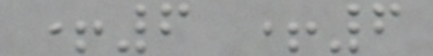+6 +6
